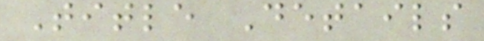Title Details
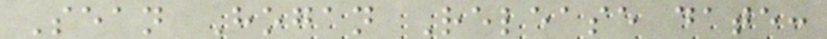Sean Hogan Release date:
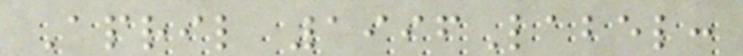April 1996Label:
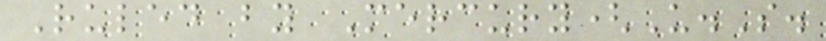Ruled by Mercury(U.S.
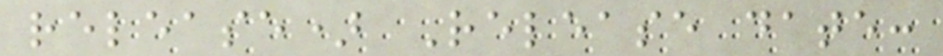release) Release date:
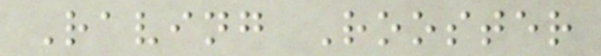Raving Rooster
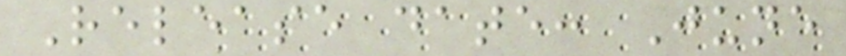Release date: June
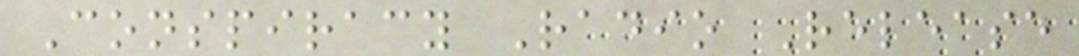Conspiracy Radio Release
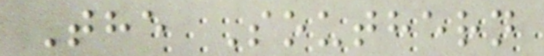The Southern
